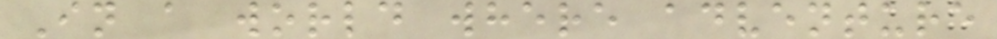In a world where adventure
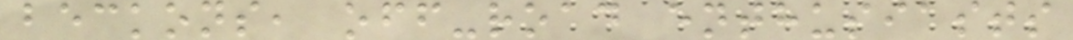beckons, off-road enthusiasts
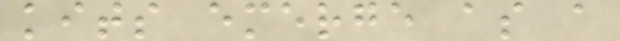kits emerge as a
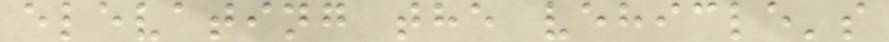elevating the vehicle's
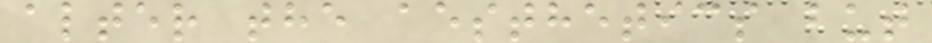alter the aesthetics but
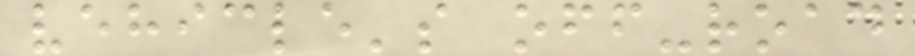vehicle's off-road
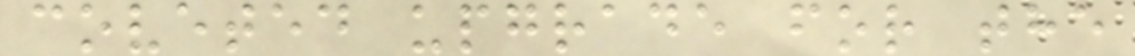coveted upgrade for the
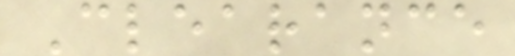Clearance
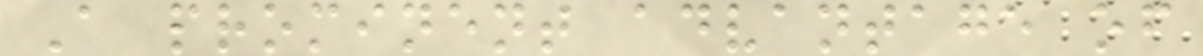A prominent advantage of
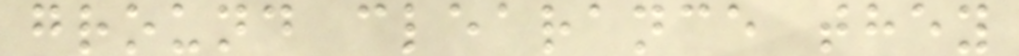ground clearance they
